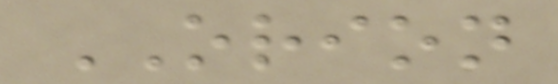ORION
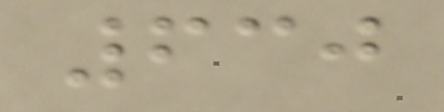630
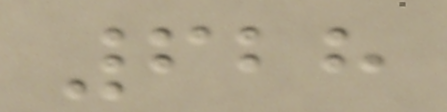628
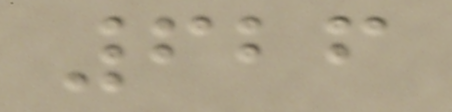626
